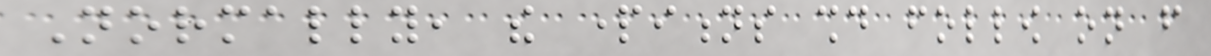Normally, the partitions should follow on from
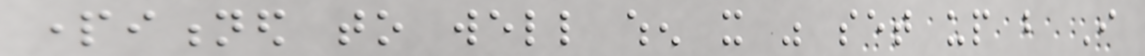partitioned to well when it was set up but I
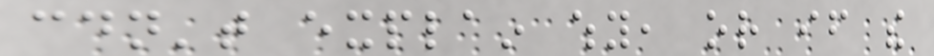couldn't explain why, or if the
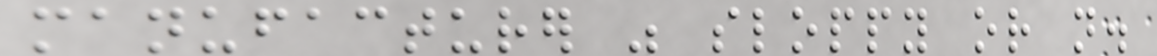manufacturer was sloppy or not.
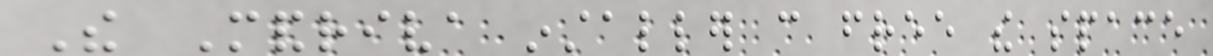The Mandriva installer can free the space
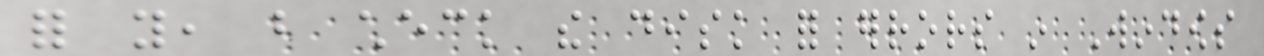for you, but check the disk for errors in Windows
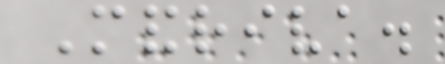Mandriva.
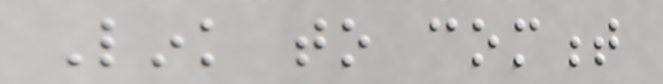Link to comment
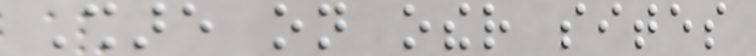Share on other sites
